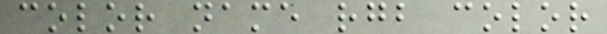color name rgb color
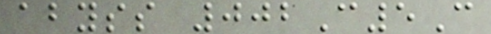abyss 002C5C
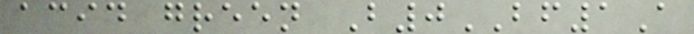acid green B0BF1A
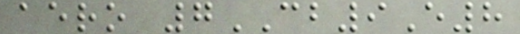aero 7CB9E8
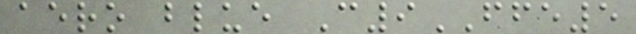aero blue C9FFE5
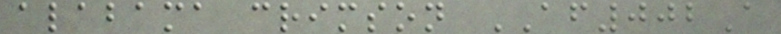alabama crimson AF002A
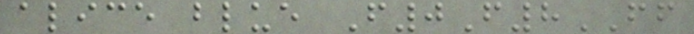alice blue F0F8FF
